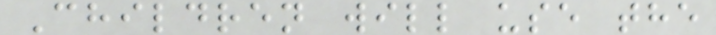Children will use the
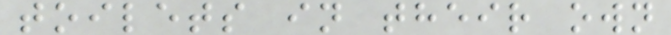toilets in their own
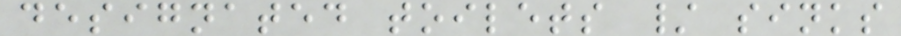designated toilets / sinks
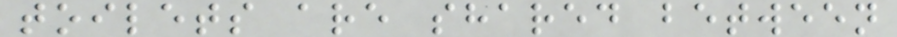toilets are shared between
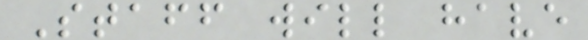Staff will have
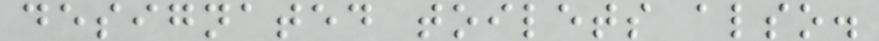designated toilets also.
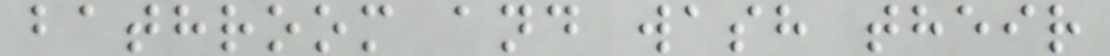bathroom and wash their
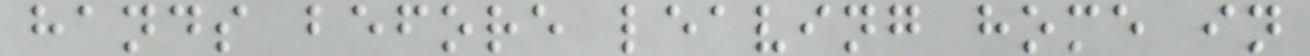hands before leaving home in
